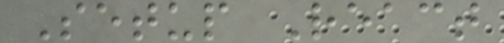Setup React
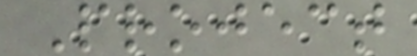Project
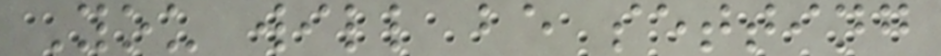You will be setting
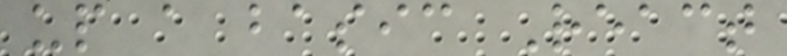up a basic React
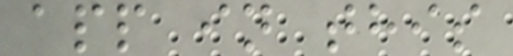app in this
